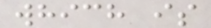which is
